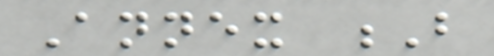Annex B
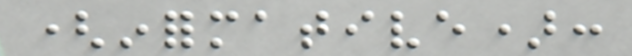(informative):
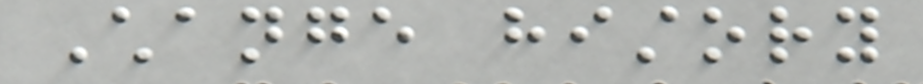Change history
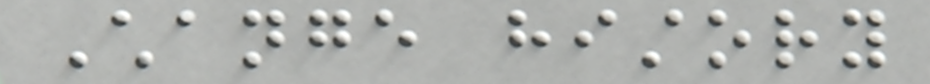Change history
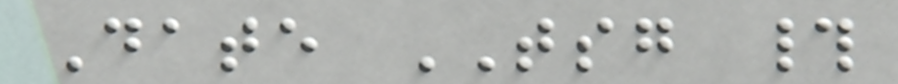Date TSG #
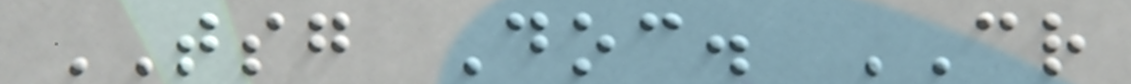TSG Doc. CR
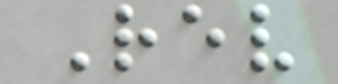Rev
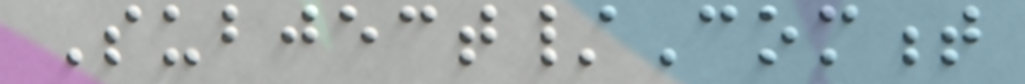Subject/Comment
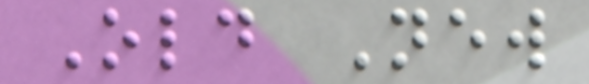Old New
